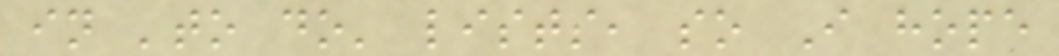in 'to do' lists, so I hope
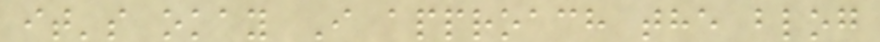it's okay I approach the blog
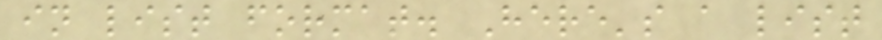in list format. Here's a list
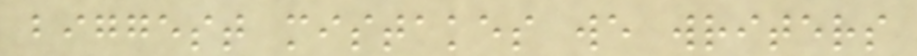biggest mistakes we writers
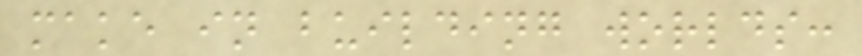make in building worlds:
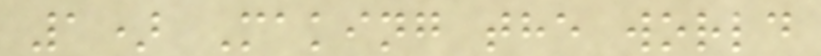1) Making the world
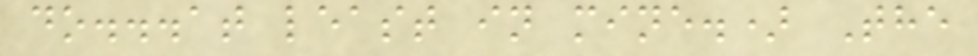do...at least in mine.) The
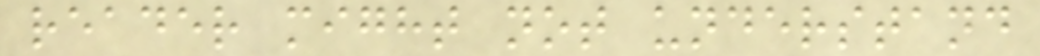reader might not understand
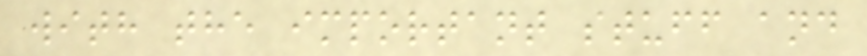with the important stuff and
